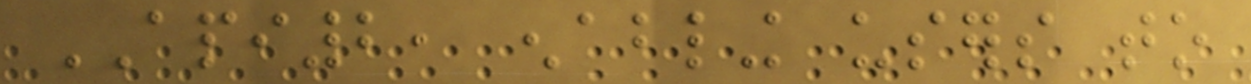API2, enabling users to
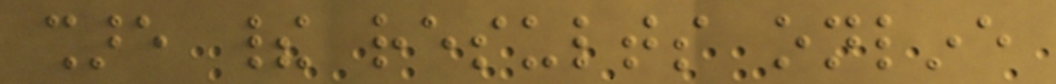share their results online
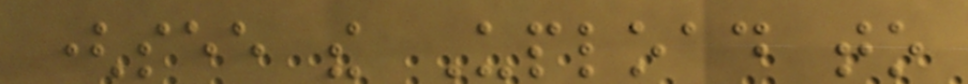(see the Upload to
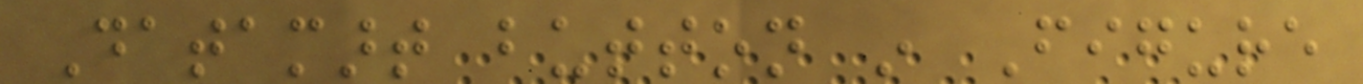Datamart button in Figure
